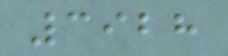3928
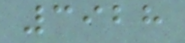3928
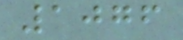1076
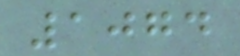1074
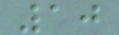10
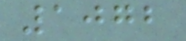1072
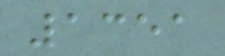1351
